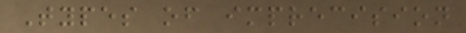Types of imprecision
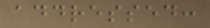addressed:
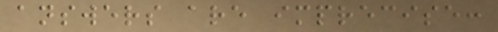answers are imprecise:
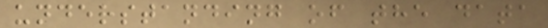understanding of the data
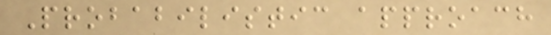Probabilistic approach
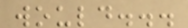would...
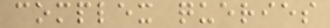complex queries
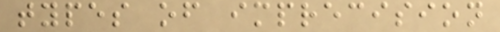types of imprecision
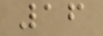16
